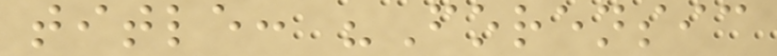title: "Forensic
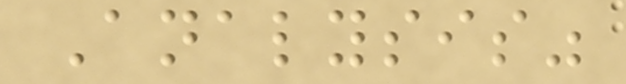Analysis"
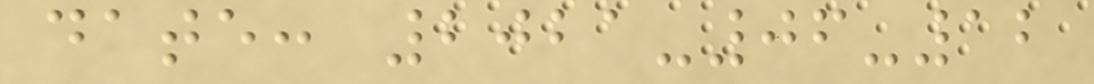date: 2021-06-12
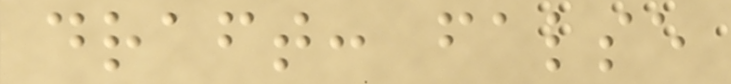draft: false
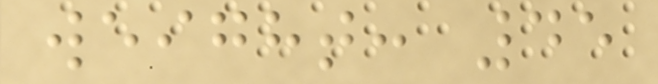weight: 45
